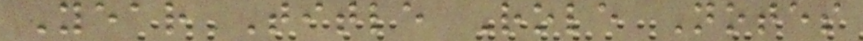Year Title Role Notes
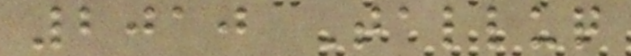2010 Talluq
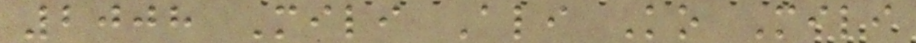2008 Mili Ali Ko Mili
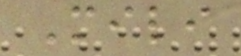Mili
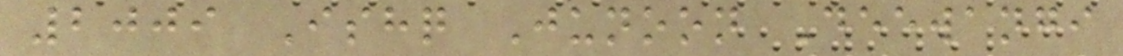2009 Ishq Junoon Deewangi
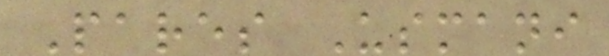Pares Usmani
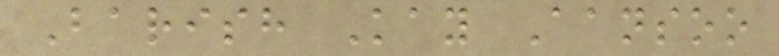Barish Kay Aansoo
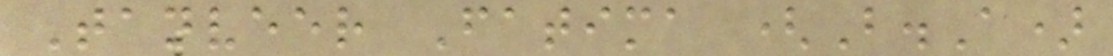Tanveer Fatima (B.A)
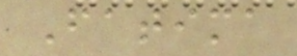Fatima
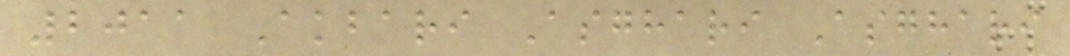2011 Akbari Asghari Asghari
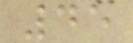45
